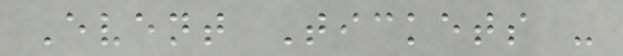Event Tickets -
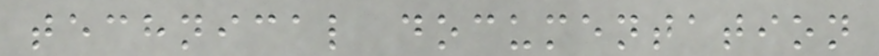technical documentation
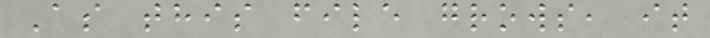As this file grows, it
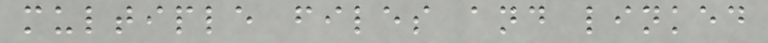multiple files and linked
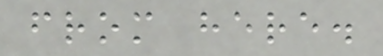from here.
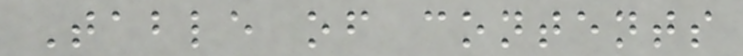Table of contents
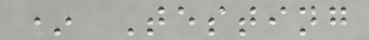* Testing
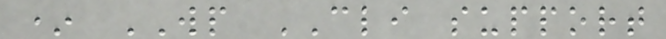* WP CLI support
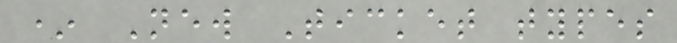* New Ticket types
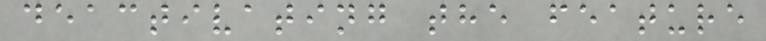deactivating the feature
